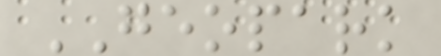GEOPARK
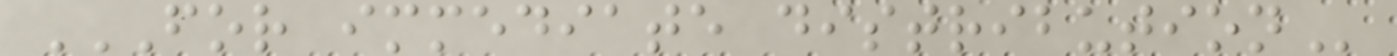FOR IMMEDIATE DISTRIBUTION
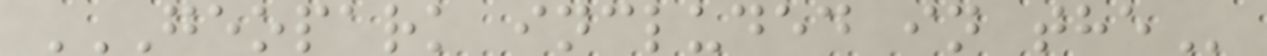GEOPARK INCLUDED IN THE
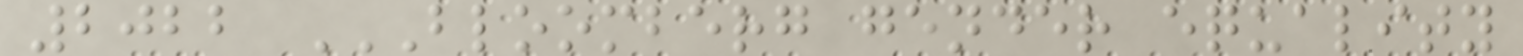2022 BLOOMBERG GENDER EQUALITY
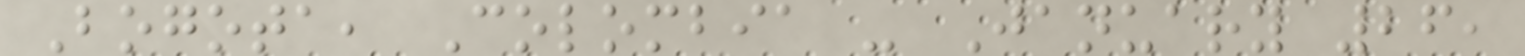Bogota, Colombia - January 26,
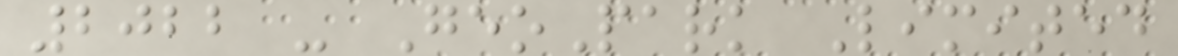2022 - GeoPark Limited
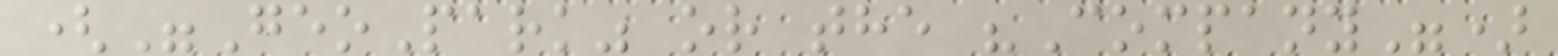("GeoPark" or the "Company")
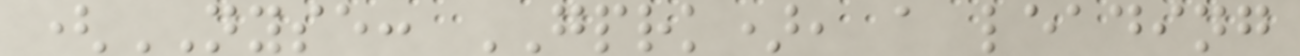(NYSE: GPRK), a leading
